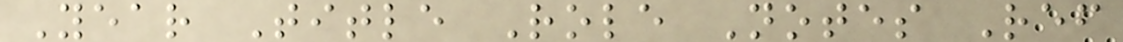Year Title Role Notes Ref
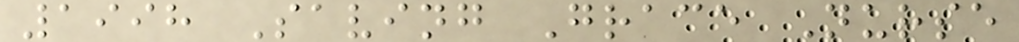1998 Saving Grace Nurse
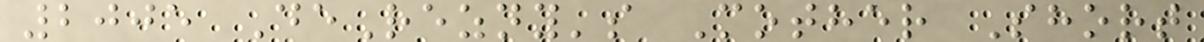2005 DeRezny's Mother Short
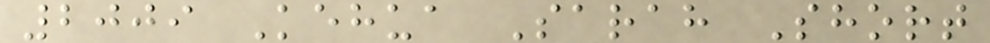2009 Kehua Sarah Short
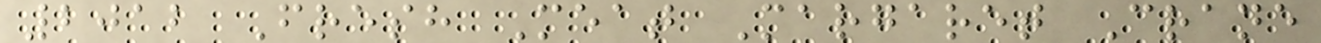2012 Fresh Meat Margaret Crane
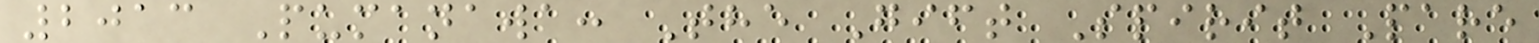2013 Pumanawa: The Gift Spirit Pare
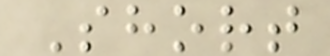Short
